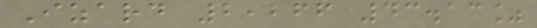Izard 2,266 43.13%
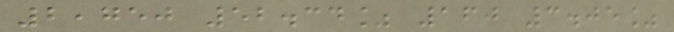2,750 52.34% 160 3.05%
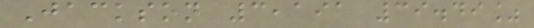Jackson 3,191 39.49%
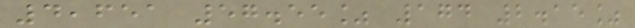4,651 57.55% 174 2.15%
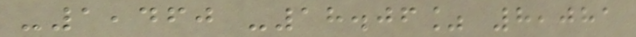-1,460 -18.06% 8,081
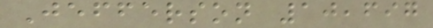Jefferson 10,697
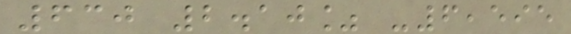630 2.10% -6,595
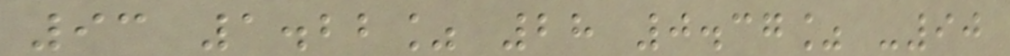93 1.22% 28 0.37% -90
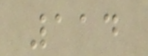114
